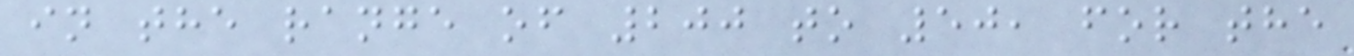in the range of 200 to 50, for the
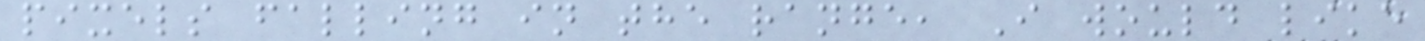pixels falling in the range, I would like
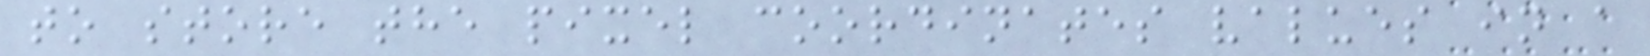to store the pixel coordinates values in a
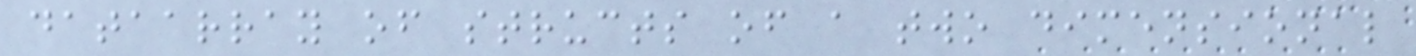dataarray of structs of a two dimensional
